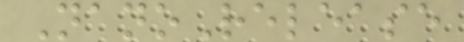NanoRelease
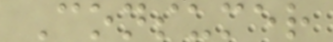Consumer
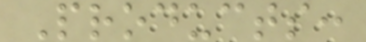Products:
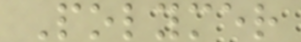Polymer
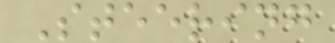Steering
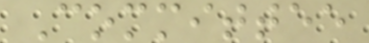Committee
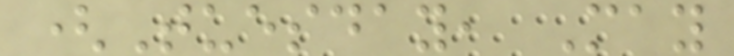(Tuesday, May
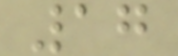17
